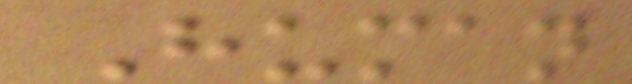Human
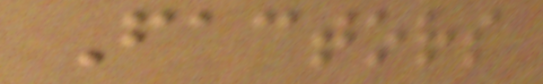Factors
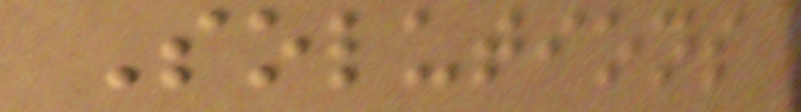Solutions
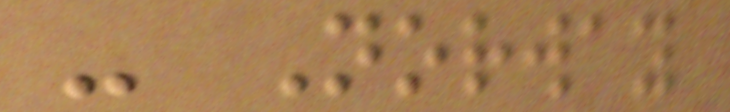- Norway
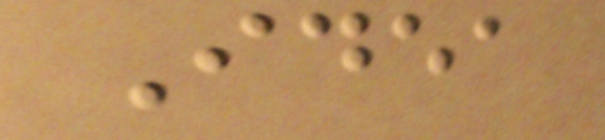Idea
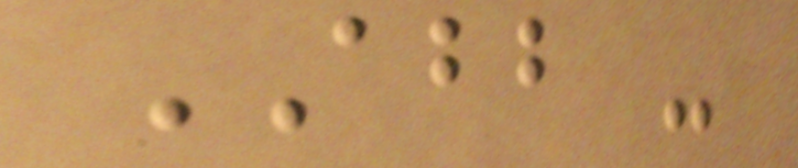ABB -
